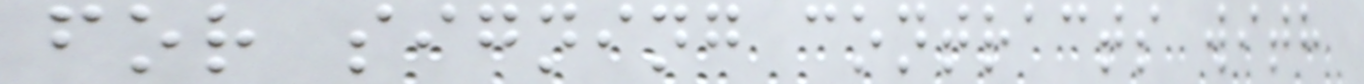for signing contracts with
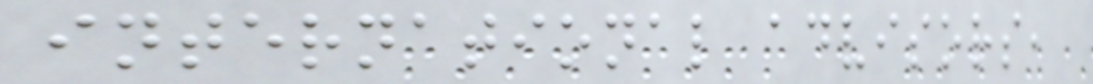international advisors,
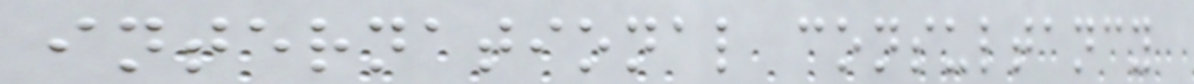international consultancy
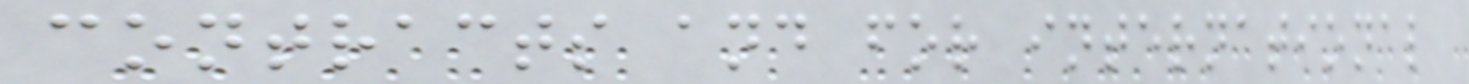contracts and for international
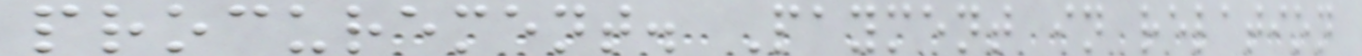procurement. Payment in relation
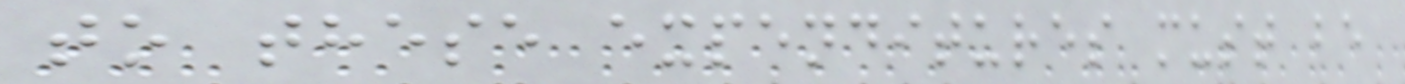to these expenditures must be
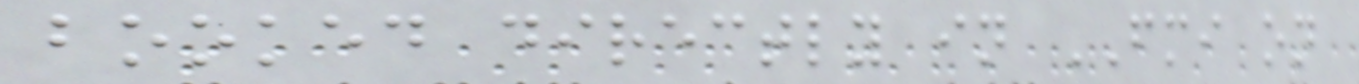booked directly in FMI on
